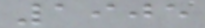1905
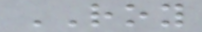ROY
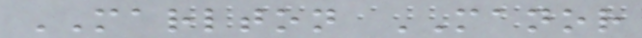MARLTON MANOR
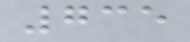735
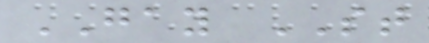GAY ST
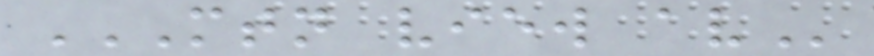MTN VIEW AV
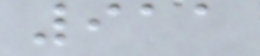911
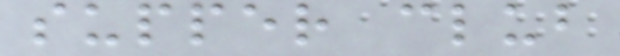supper club
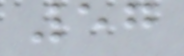57
